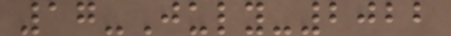17-July-2022
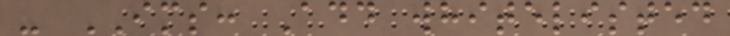- IMS: Add whitelisted
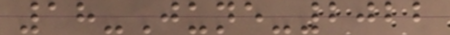18-June-2022
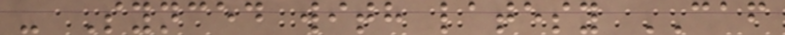- Synced with latesy CAF
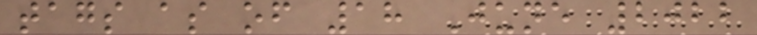tags as of 18 June 2022
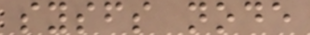sysfs node
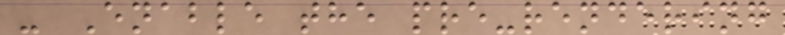- Enable the pre-rendering
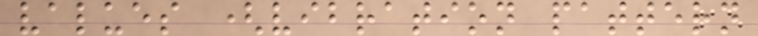values (vibration pattern
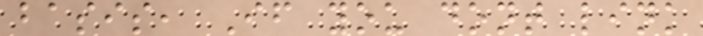basis, If you dont link
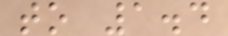to 1.4
